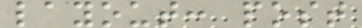layout: post
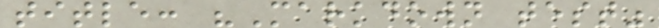title: "Markdown test"
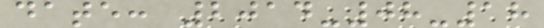date: 2014-08-18
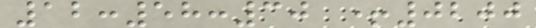12:58:30 +0200
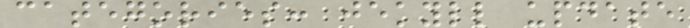categories: jekyll update
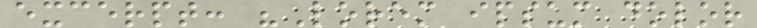excerpt: "Lorem ipsum dolor
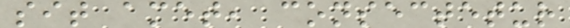sit amet, consectetur
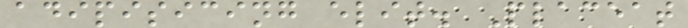adipisicing elit. Placeat
